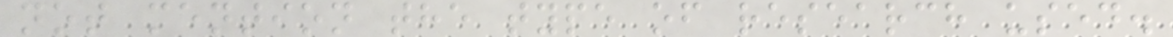not mention the type of research used.
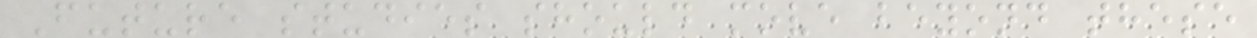Future studies should move beyond these
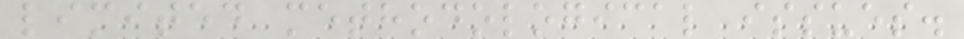limited methodological issues.
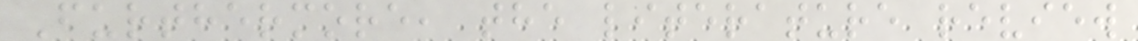Furthermore, the literature review
